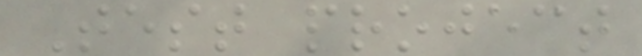Test project
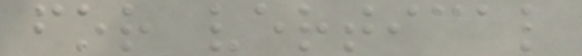for vertical
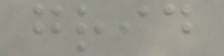grid
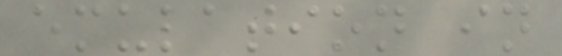emulation in
